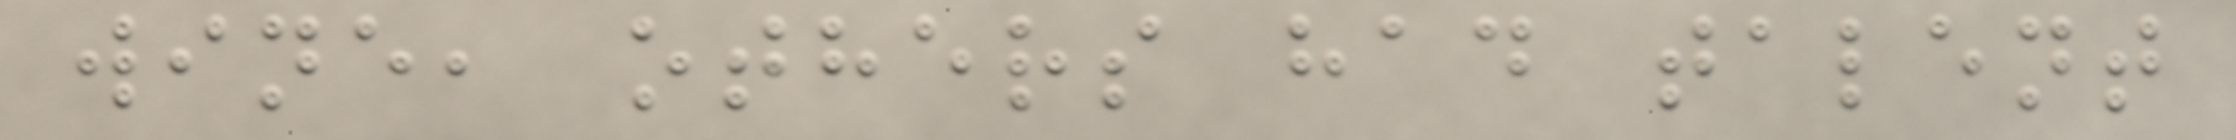wine, others had talent
